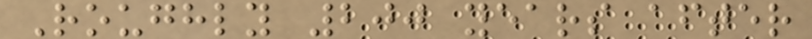Roughly 200 years after
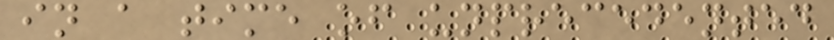in a time of unprecedented
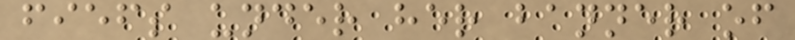fiefs under her banner of
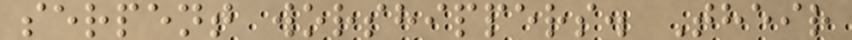serpent worshippers. Their
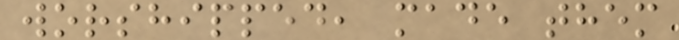worshipped, made them
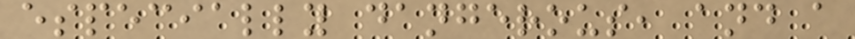especially dangerous, and a
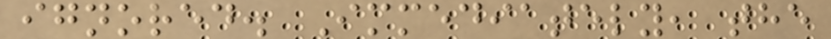ignored. Immediately, the
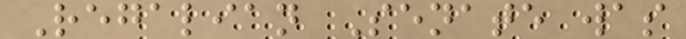Regalian Senate was
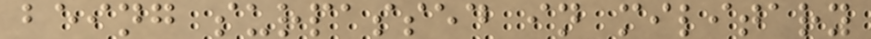being surpassed in military
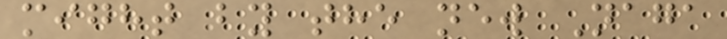might by the new Naga
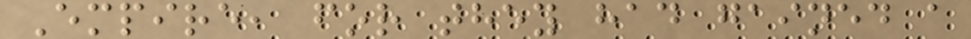Empire, for they had gained a
